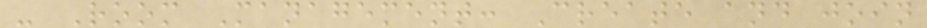- Room Management: Create and join
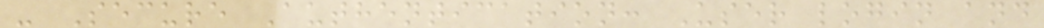- Secure Authentication: User login and
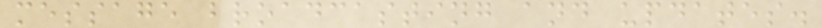message broadcasting and updates.
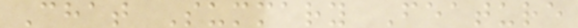Chat Summary Feature
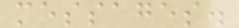messages.
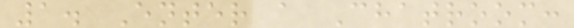1. Enter a Chatroom:
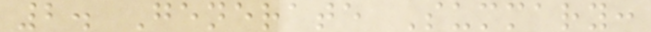2. Generate Summary:
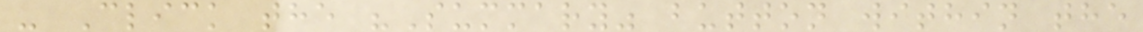- Click the "Summary" button within the
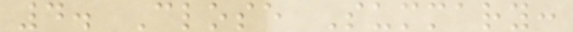4. Close Summary:
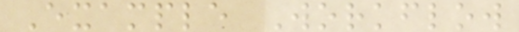Example Workflow
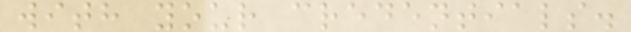with your credentials.
